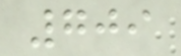709
